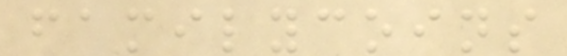familycoins
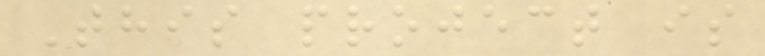This project is
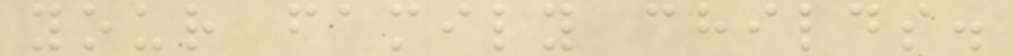your family childs.
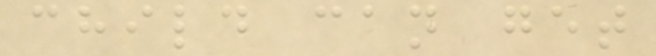child can get
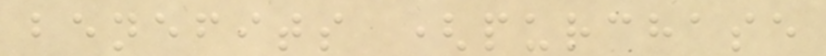benefits (purchase
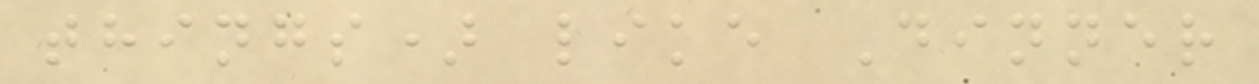things) like Dinner
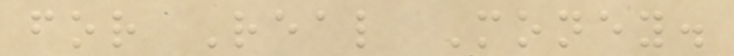for Real Money.
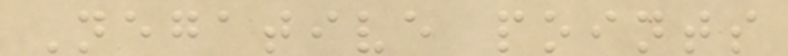Negative points
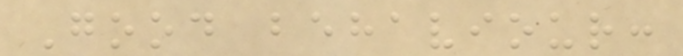Good behaviour:
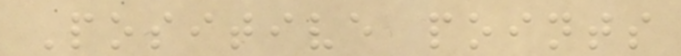Positive points
